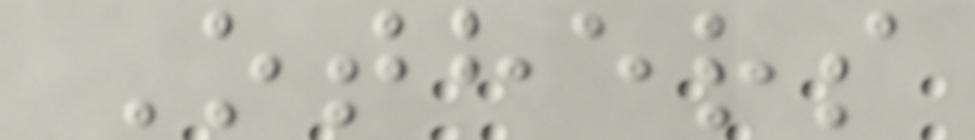Others
